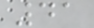41
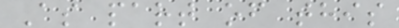As part of this
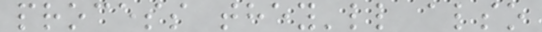process they'll also
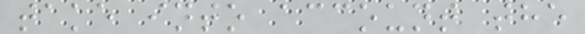take into account the
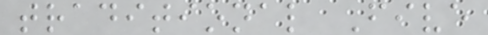traditional Five
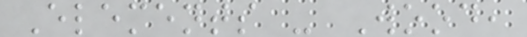Elements - Wood,
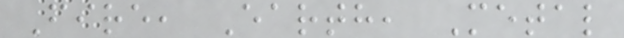Fire, Earth, Metal
